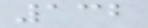132
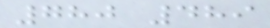780 489
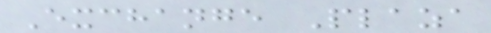Exchange Plaza
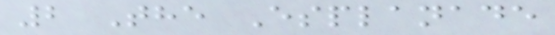2 The Esplanade
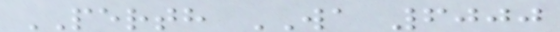PERTH WA 6000
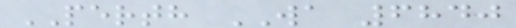PERTH WA 6840
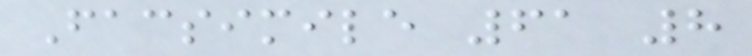Facsimile 61 8
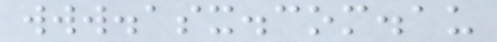www.asx.com.au
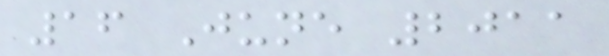16 June 2011
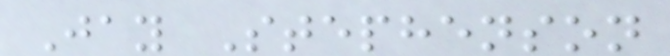Jay Stephenson
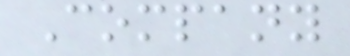Company
